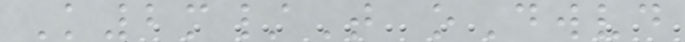K2m/T oDwvd
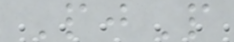PjP
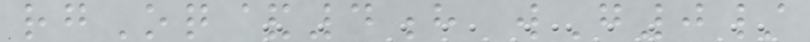rgOq&4h wG0/
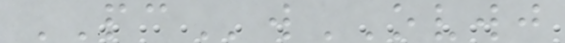PCwOVWJ
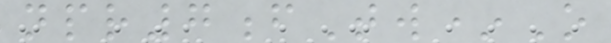npr7fTw*O
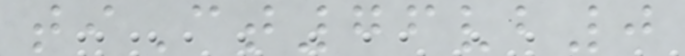tiCt76vb0
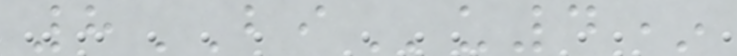8BIu4*
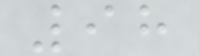98
